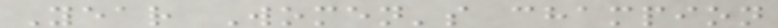Year Women's champion
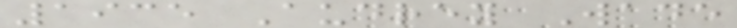1935 Audrey Wade
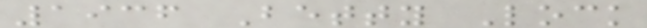1936 Betty Lock
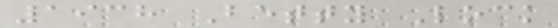1938 Betty Lock
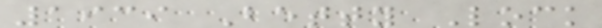1939 Betty Lock
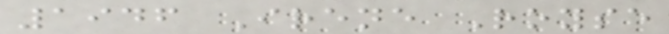1946 Irene Royse
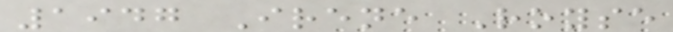1947 Irene Royse
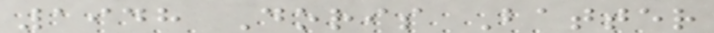1948 Doris Batter
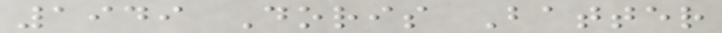1949 Doris Batter
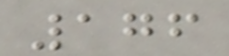176
